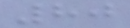80
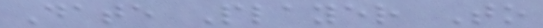Date Player To
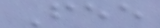Fee
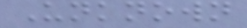Unknown
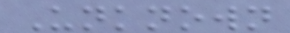Unknown
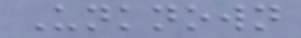Unknown
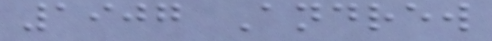1907 Andrew
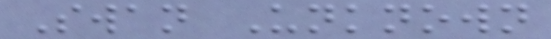Swan Unknown
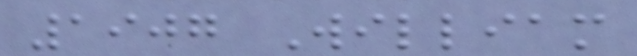1907 William
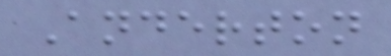Anderton
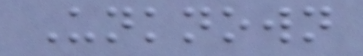Unknown
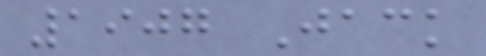1907 Jack
